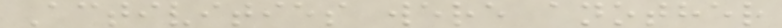Activities were another
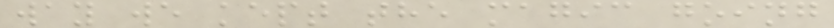way we kept the magic going
